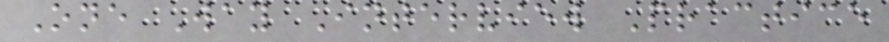One Way Interview Practice
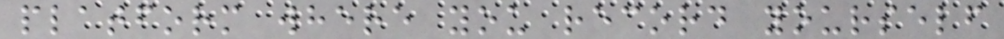platform where you record yourself
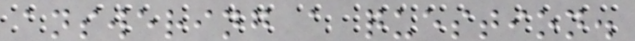answering a question.
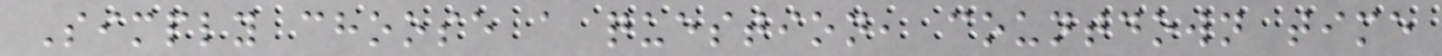Simply choose a question, countdown time
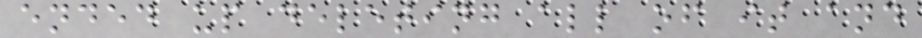ended up deleting all of it and
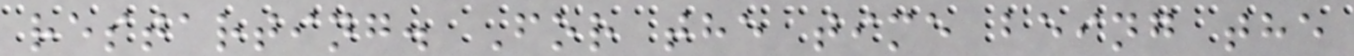restarting. For the time being the
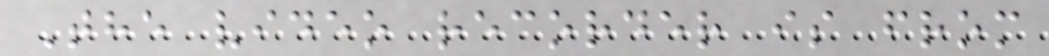The video recorder is from
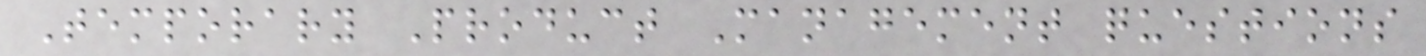Temporary Product Management questions
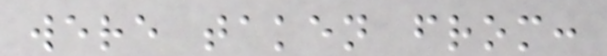were taken from:
